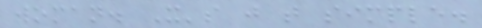woman. It's just that simple.
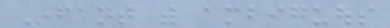Infant with ambiguous
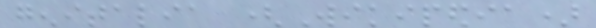genitalia (Wikipedia)
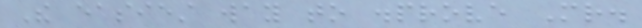The easiest way to disprove Mr.
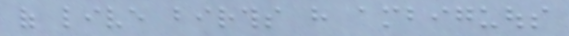of live births have ambiguous
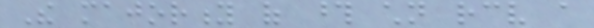The majority of those children receive a
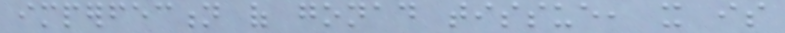imperfection of gonad tissue, it is
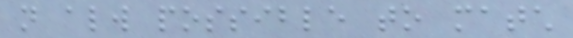not always possible to match
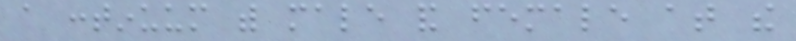a continuum with male and female at the
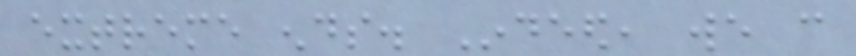extreme ends. Indeed, we can
